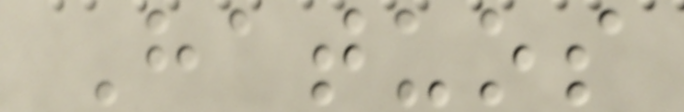Hatuos
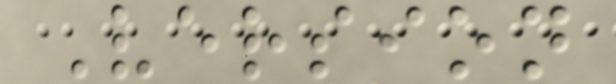Version
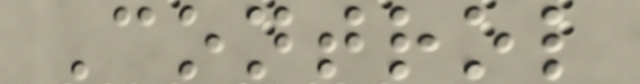Control
